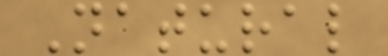Natural
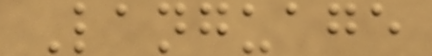Language
